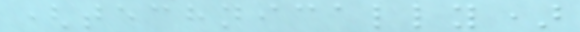(technically)
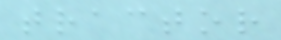tractor
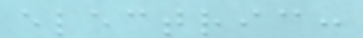electric:
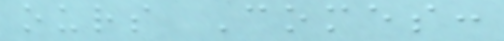ours Comes:
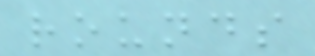rounds
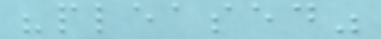"pleased"
